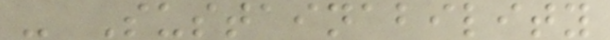- Sustainability
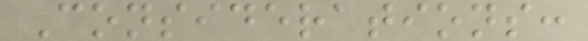Considerations:
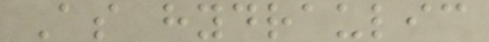As hydraulic
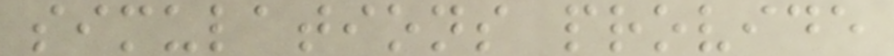simulations provide
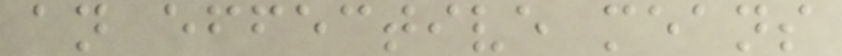an effective means
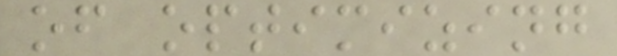of optimizing
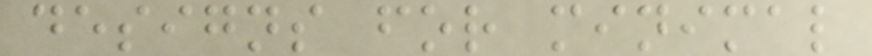designs for minimal
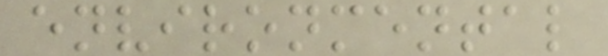environmental
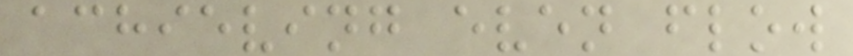achieving even flow
